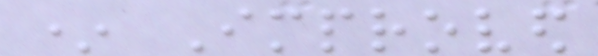* Improved
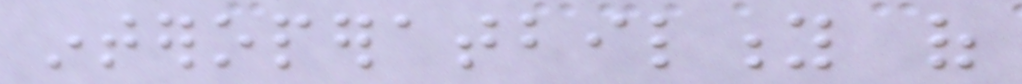interoperatbility of
